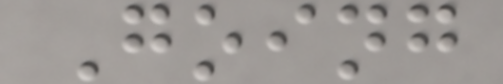Going
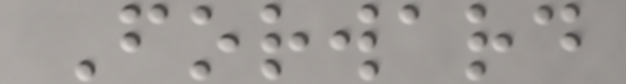Forward
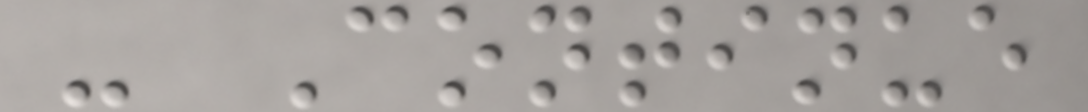- Continue
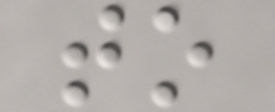to
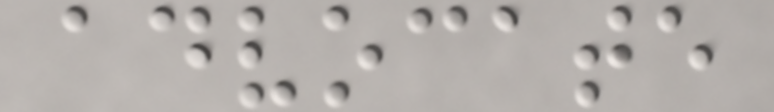advocate
